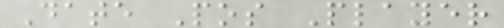Date Pos Player
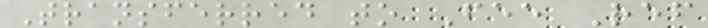Transferred to Fee Ref
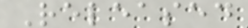Released
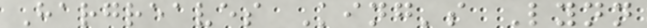Hargreaves King's Lynn
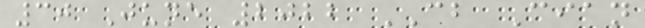30 June 2022 CB Cian
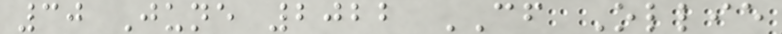30 June 2022 CF Ollie
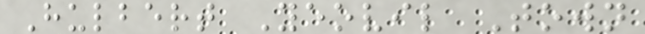Hulbert Yeovil Town
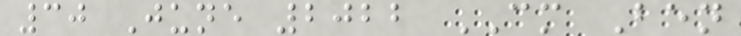30 June 2022 CM Ben
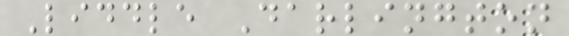Liddle Darlington
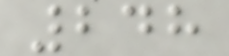248
